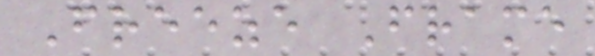Freeze Frame
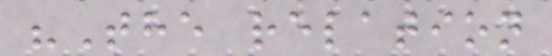"The relation
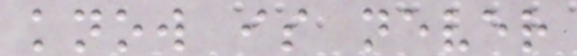know is never
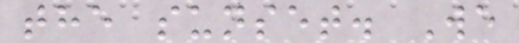the sunset. We
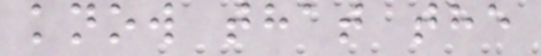know that the
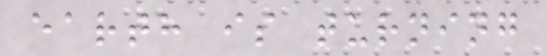earth is turning
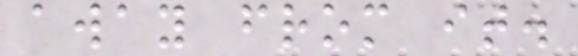away from it.
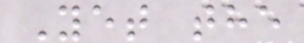Yet the
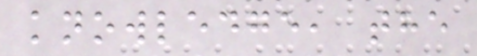knowledge, the
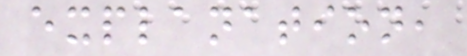explanation,
